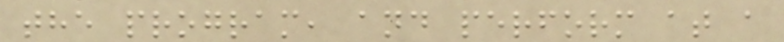the program, and perform at a
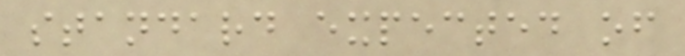standard expected of
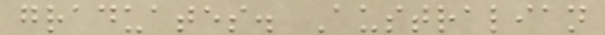graduates. Australian
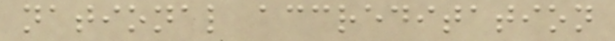national accreditation
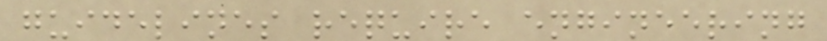guidelines require engineering
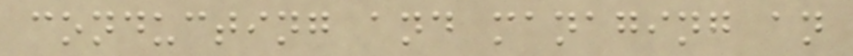conducting and managing an
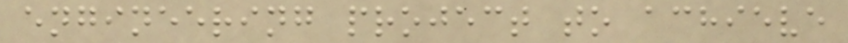engineering project to achieve
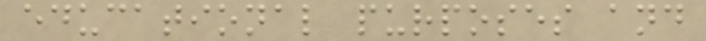educational purposes and
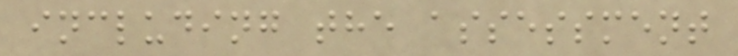including the assessment
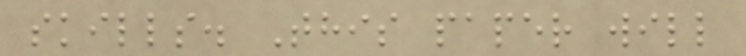skills. This paper will
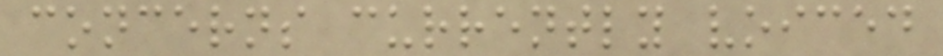concerns currently voiced
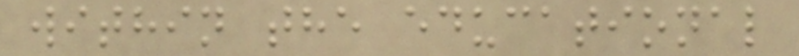within the educational
